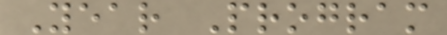Year Program
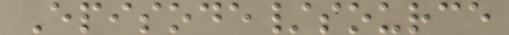Episode/source
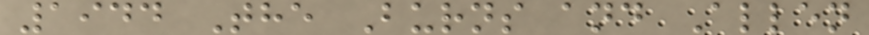1944 The Burns and Allen
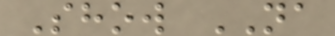Show NA
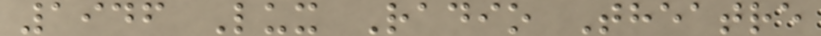1946 Lux Radio Theatre
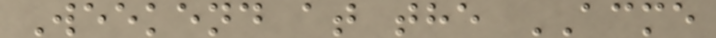Weekend at the ACME
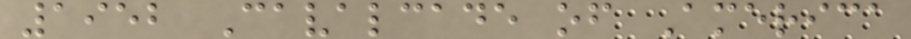1952 Cavalcade of America
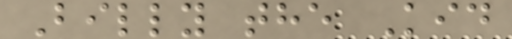Billy the Kid
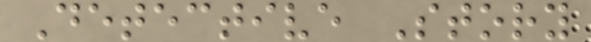Detective Story
